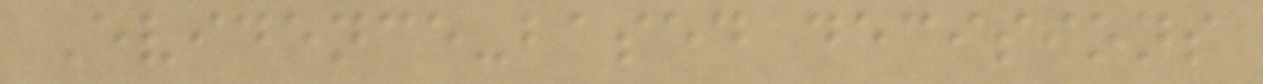Evidence-based decisions
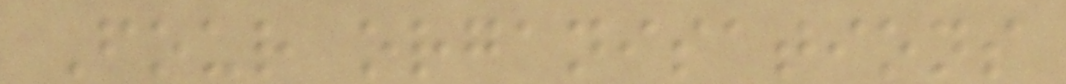Four organisations
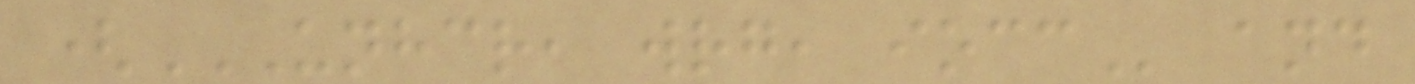(UNHCR, WRG, IOCC and
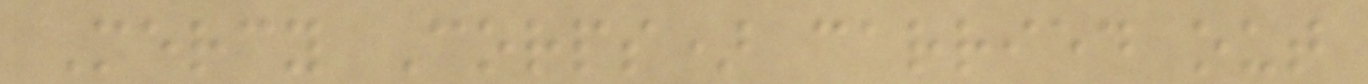Mercy Corps) carried out
